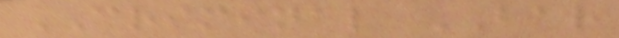CRIMINAL BAR
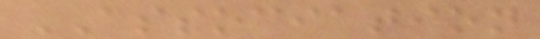ASSOCIATION
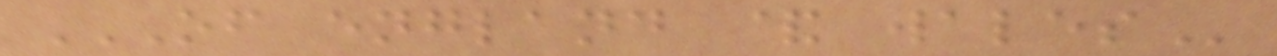OF ENGLAND & WALES
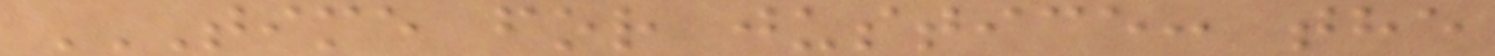TIME FOR JUSTICE: THE
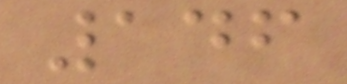146
